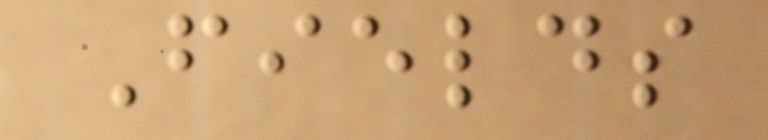Fields
